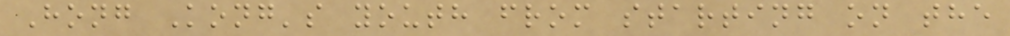Hong Kong's youth from starting on the
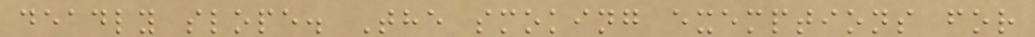deadly slope. The smoking exemptions for
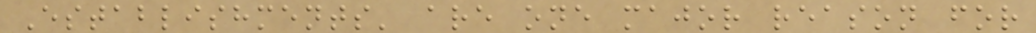Establishments' are one major reason for
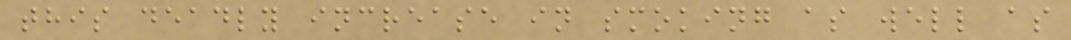this deadly increase in smoking as well as
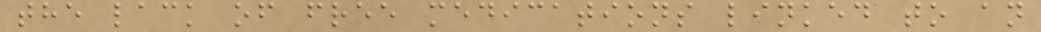the lack of free medications linked to an
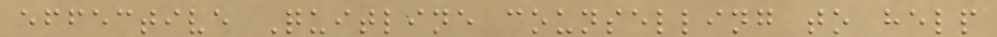effective Quitline counselling to help
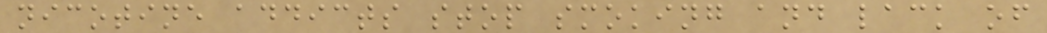nicotine addicts stop smoking and lack of
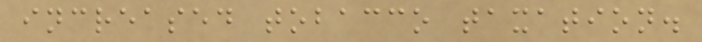increased tobacco taxation.
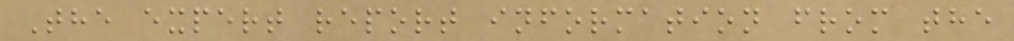The expert report information from the
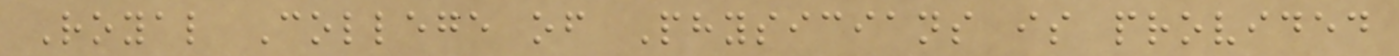Royal College of Physicians is provided
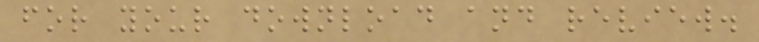for your download and review.
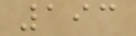193
